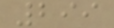299
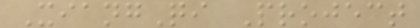XiangQi Project
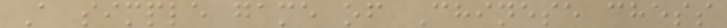A simple game of Chinese chess
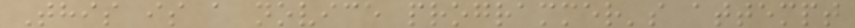This is a novice programmer's attempt
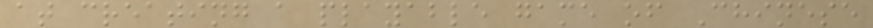at creating a playable game of Chinese
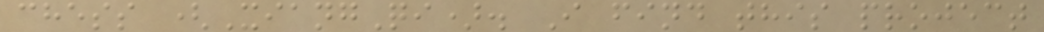chess (XiangQi). I find this project
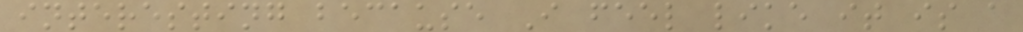interesting because I feel like it is a
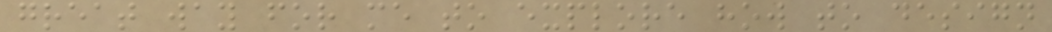great way for me to explore how to design
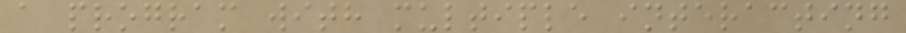a program with multiple interacting
